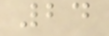24
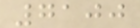7100
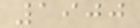1900
